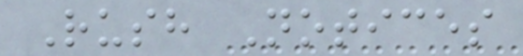Rush Notices
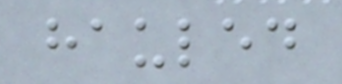hauled
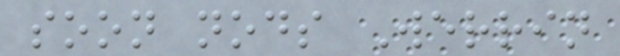soon nods Werrin
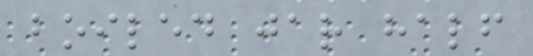boiled jar half
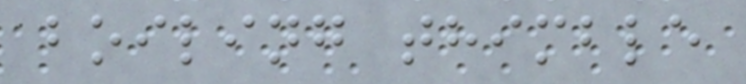boiling thimble
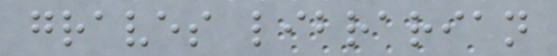graves librarian
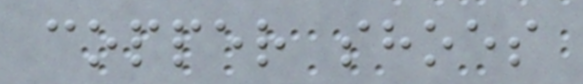copper shoes
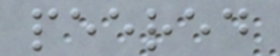peered
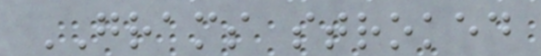GRAMS stroked
